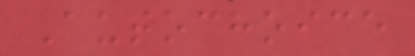Autochoice
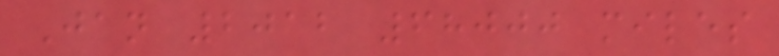Jan 2012 68000 miles
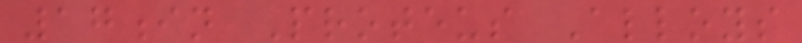17in Proteus Alloys
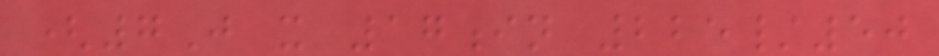(7J x 17in 225/50
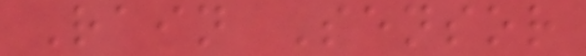Rain Sensor
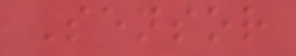Sensor
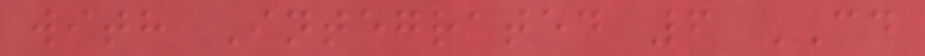with Integrated 6 CD
